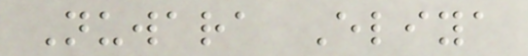Nuwara Eliya
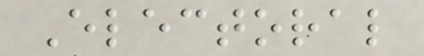Electoral
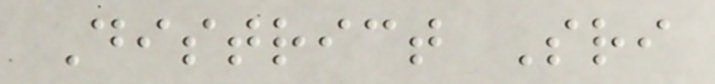District Sri
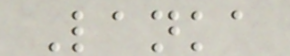Lanka
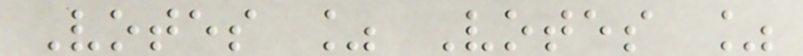Votes % Votes %
